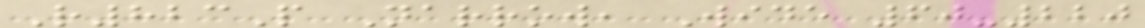R823P Narrow, Wide 60-220
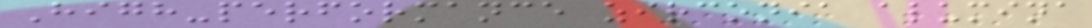High-performance zirconia alumina
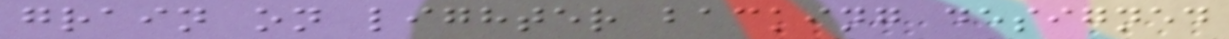grain on lighter backing designed
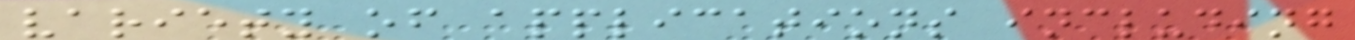variety of applications including
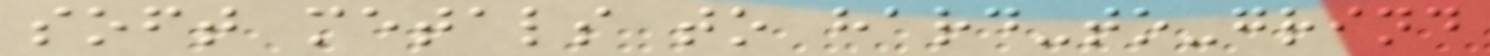soft metals to hard-to-grind
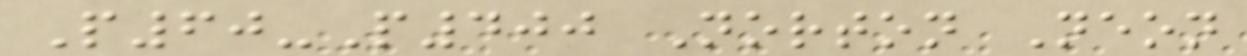P60-P400 Norton Neon
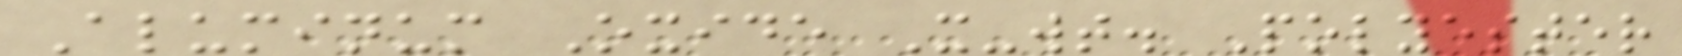Aluminum Oxide X-wt. Polyester
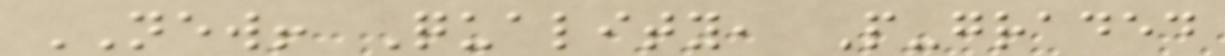NEW! Quality, P-graded
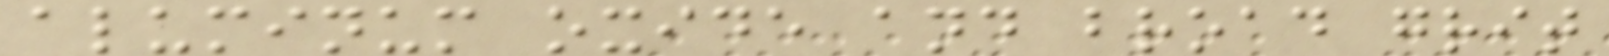aluminum oxide and broad grit
